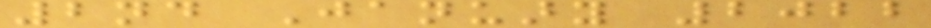2nd January 2022
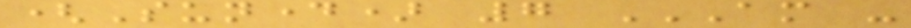(Sunday) 7 AM -
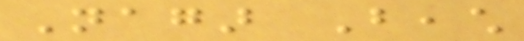Nagar Beach
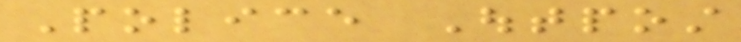Police Outpost
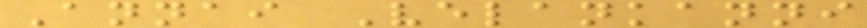Annai Velankanni
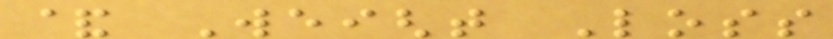& Weight Loss
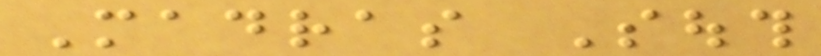Madras South
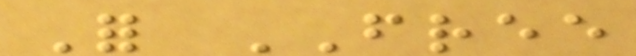For FREE
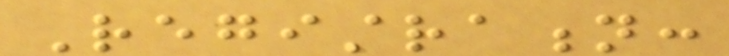Registration:
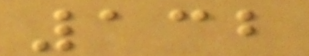132
